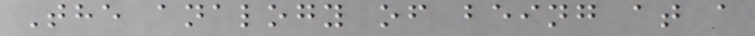The analogy of being at a
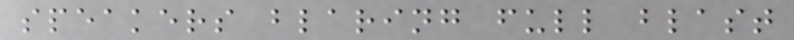speakers blaring full blast
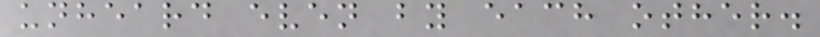unheard even by each other.
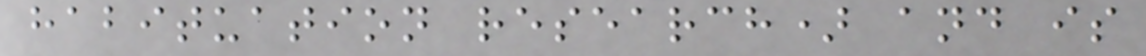habituation research) and is
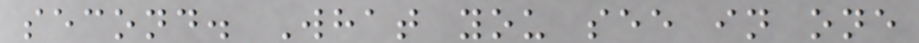second. What you see in one
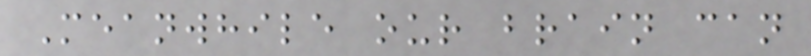Meanwhile our brain can
